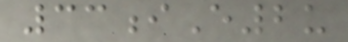33iE2u
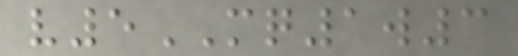v5MQ1w3
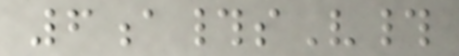6a#sV#
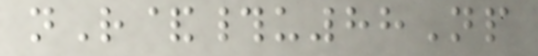nR&#u88Np
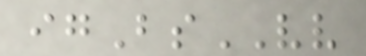igBsVV
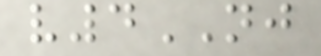v4NJ
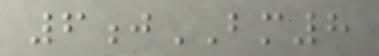6jBM8
